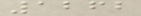1262
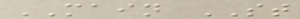MAIN ST
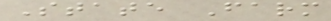State Farm
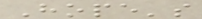Hope's
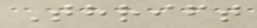Thrift
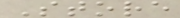Store
